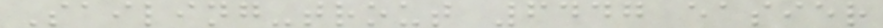Sailing-trout 6447 easier
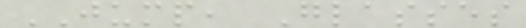JUMP, Glasses
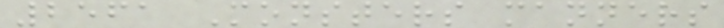2561 Monsters manners
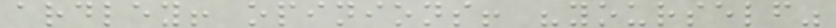ardley! opinions! "yourself"
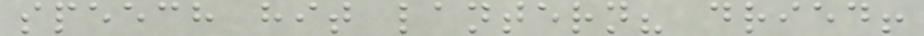speech hit lantern? dried!
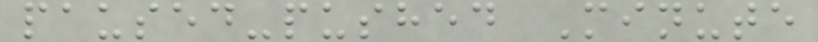paused-pushed Minute
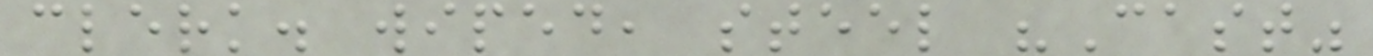clerk. wiped, steel "Cast"
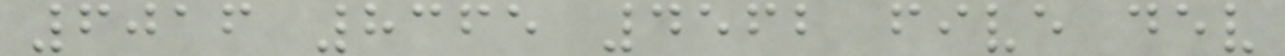6016 8365 4562 five dev
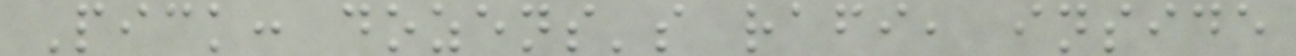Pick: dozens's rafi, inside
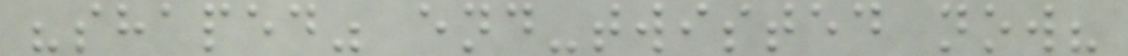"shaped" end-twisted now?
